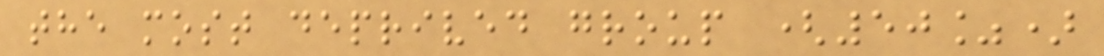the most deprived group (50%)
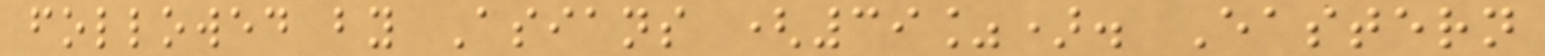followed by Asians (39%). Eastern
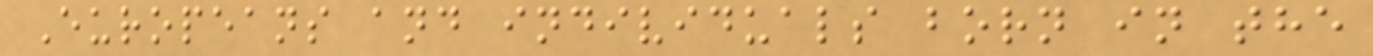Europeans and individuals born in the
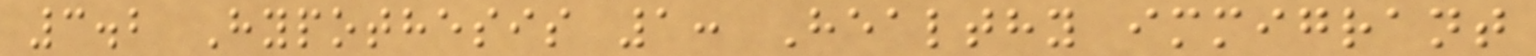3.2 Hypothesis 1: Healthy immigrant
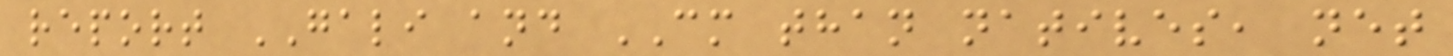report GALI and CM than natives, net
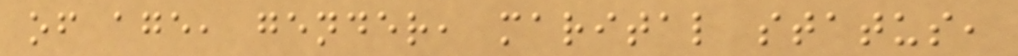of age, gender, marital status,
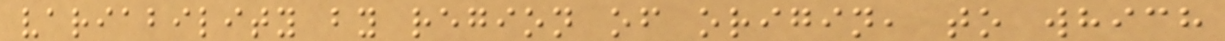variability by region of origin, to which
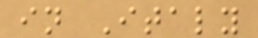in Italy
